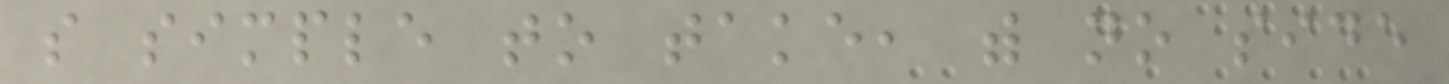so simple to take, with no side
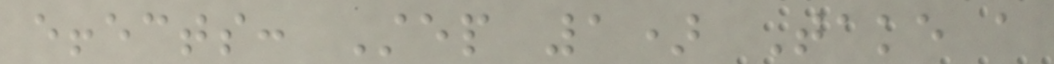effects: Step 1) Take a
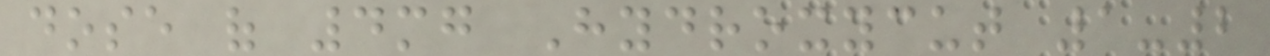dose of 4mg Hydroxycut 1-2
